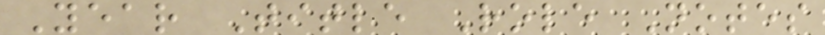Year Title Role Notes
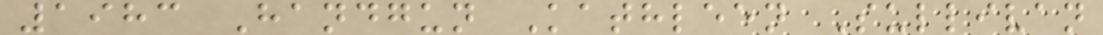1983 Handgun Kathleen Sullivan
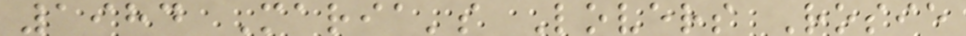1984 Maria's Lovers Rosie
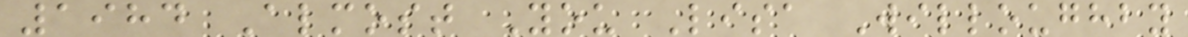1984 Almost You Lisa Willoughby
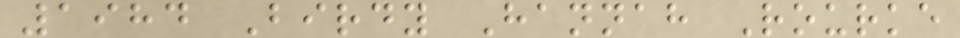1984 Birdy Hannah Rourke
